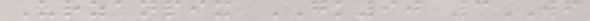Urzanpix GK90 3WF
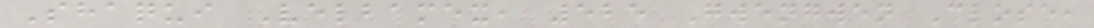Shaqui Velbamex, 525 Gwengwen Close,
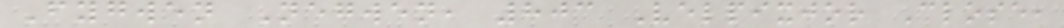Fygwen Negwen, 803 Velpixjor Close,
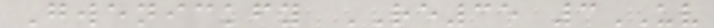Gwenickfy RE35 3UV
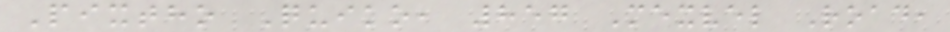Pixtho Quiko, 857 Mexvel Road,
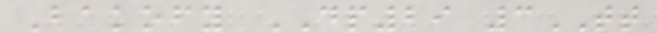Bakofy DP29 3TT
